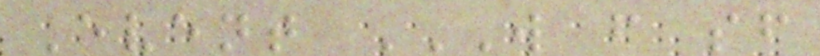Event W F SF
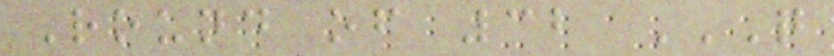Round of 32 Q
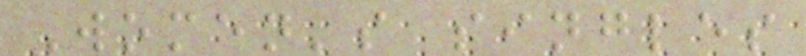Women's singles
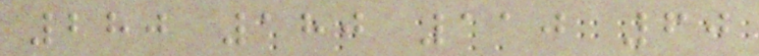280 180 110 60
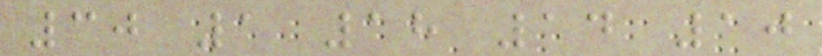30 1 18 14 10
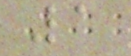1
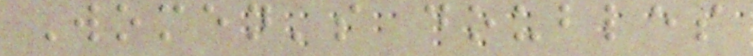Women's doubles
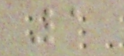1
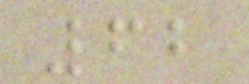62
